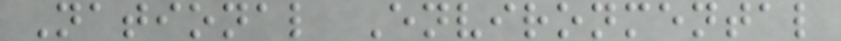National Environmental
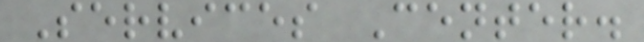Services Center.
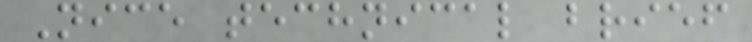Nice technical brief
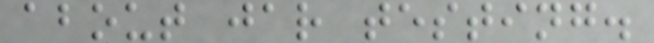about jar testing.
